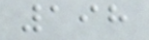198
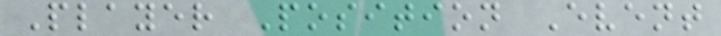Player Position Event
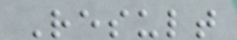Result
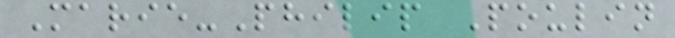Marie-Philip Poulin
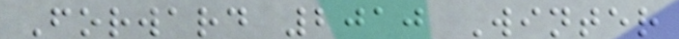Forward 2010 Winter
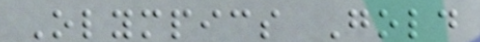Olympics Gold
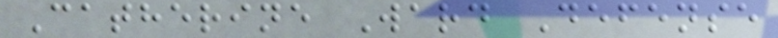Catherine Ward Defense
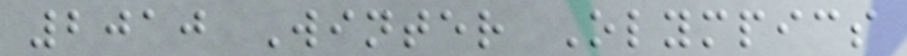2010 Winter Olympics
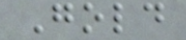Gold
